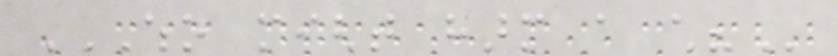WHO MIGHT HARM A CHILD?
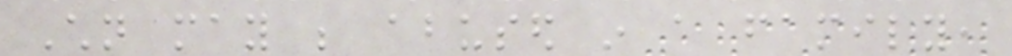Children may be abused in a family,
